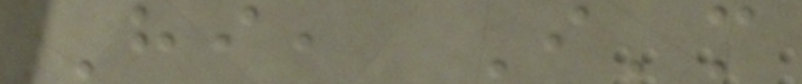Hi, I'm
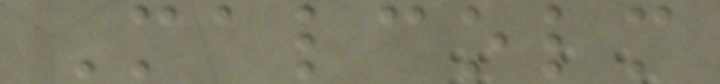Malcolm
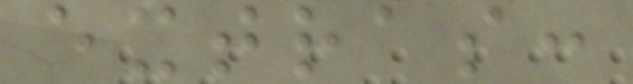extras:
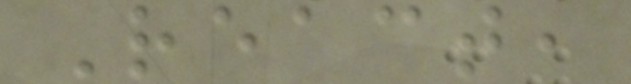React,
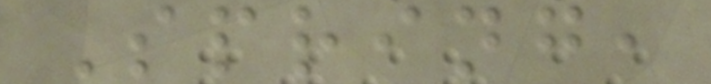Spring,
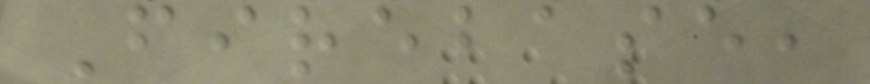Firebase,
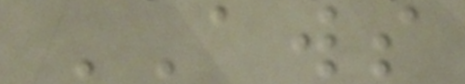AWS
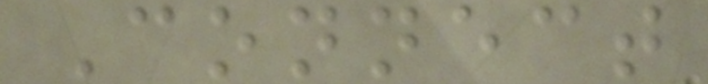Connect
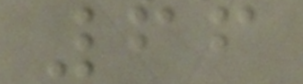66
